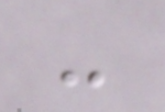-
